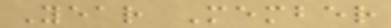Year Member
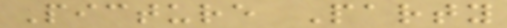Picture Party
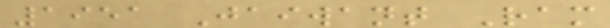1951 Jaiwant Ram
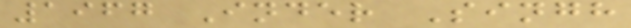1967 Inder Singh
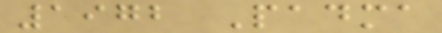1972 Padma
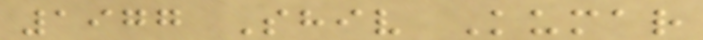1977 Shiv Kumar
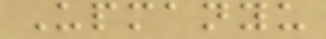Upmanyu
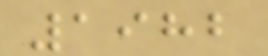1982
